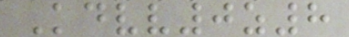Kdvv0z8
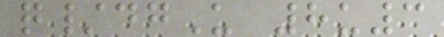q/dgU 8u3
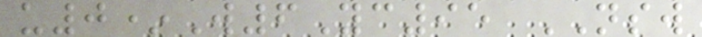u0*W6Yc95 NSW
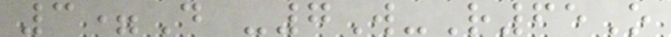3=D -7W-R65O
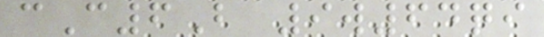cC6B 9w64qi
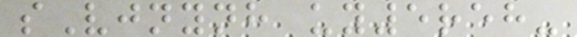sVjnynh uy5reh-
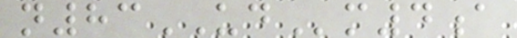n83UDm4a
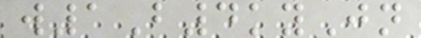w1B4kyJn
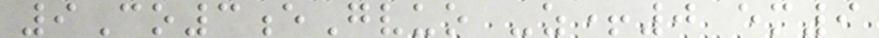9Co3eGvuo -z+0 em9
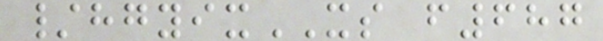/hgyixXS f687
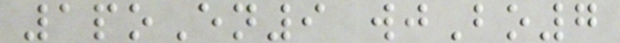1poEn9 wjBo7
